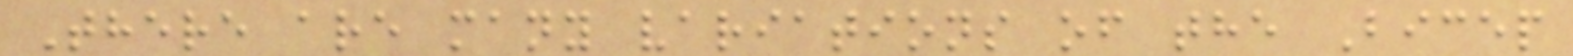There are many variations of the Bicep
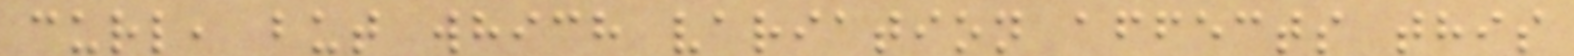curl, but which variation affects this
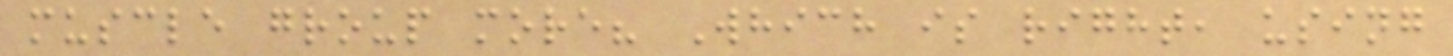muscle group more? Which is right, using
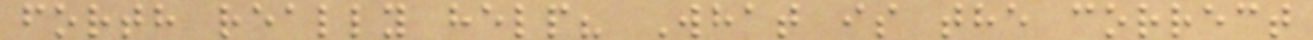forth really help? What is the correct
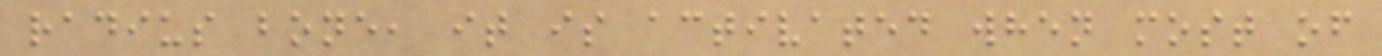radius bone, it is activated when most of
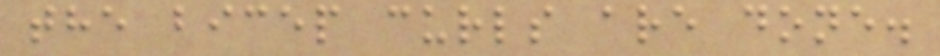the bicep curls are done.
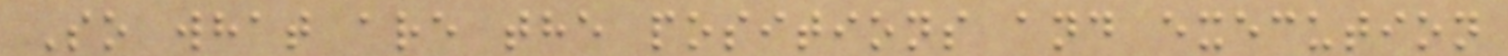So what are the positions and execution
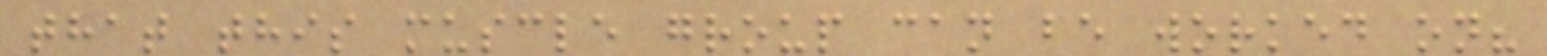that this muscle group can be worked on?
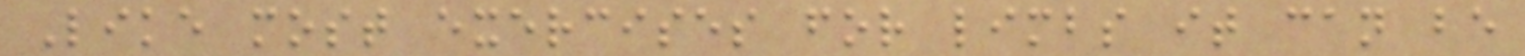Like most exercises for limbs it can be
